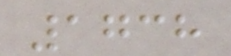1738
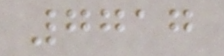7717
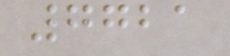7721
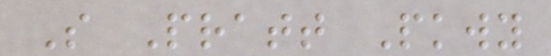S Pratt Pkwy
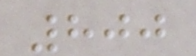800
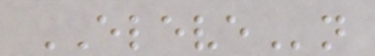ELEVEn
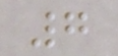7
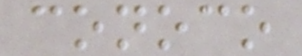conoco
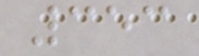353
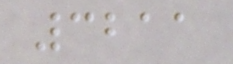3211
